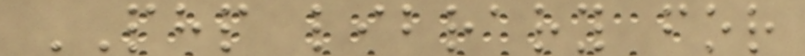PHP library for
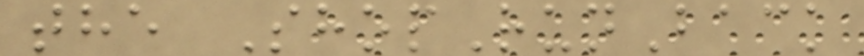the ShopRunBack
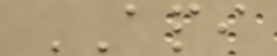API
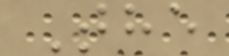The
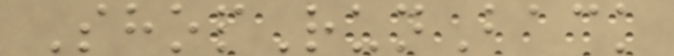ShopRunBack
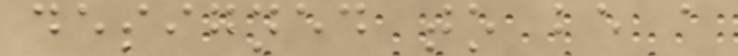designed to be a
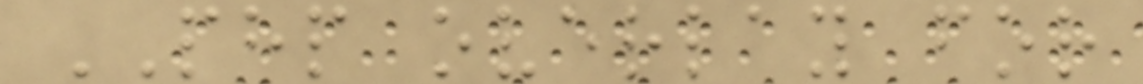PHP overlay for
